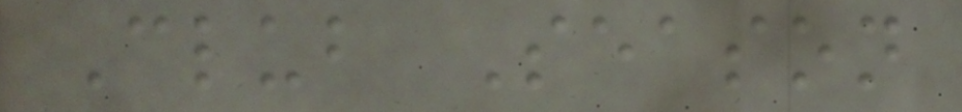Club Season
